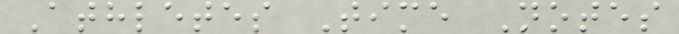Athletes Time Notes
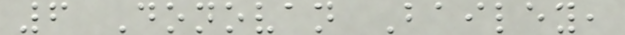6 Donovan Bailey,
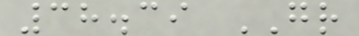38.39 GR
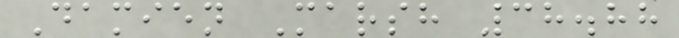Damien Marsh 38.88
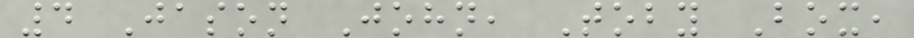4 Jason John, Toby Box,
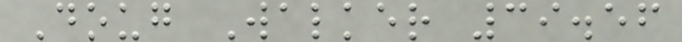Doug Walker 39.56
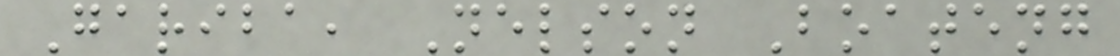Gariba, Nelson Boateng
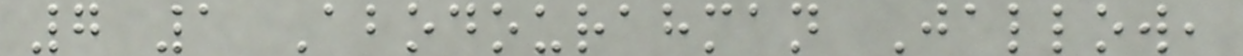7 1 Abodourahman Jallow,
